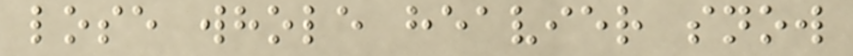lose whole heavier snow
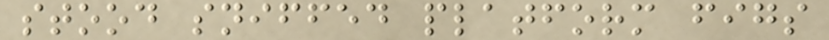stood sniffed platform figs
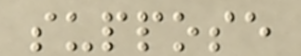suppose
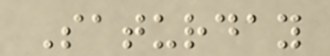Saturday
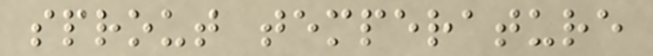sprout temperature
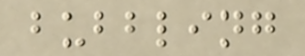bubbling
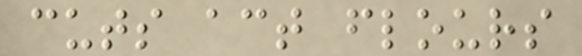cuts act flours
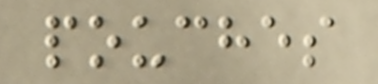pouches
